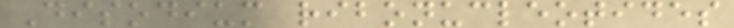Disodium ribonucleotides
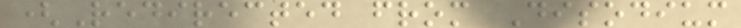(Redirected from Disodium
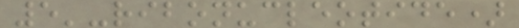5'-ribonucleotide)
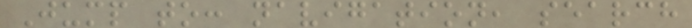Jump to: navigation, search
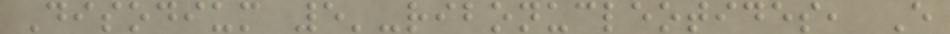Disodium 5'-ribonucleotides, E
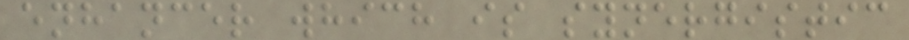enhancer which is synergistic
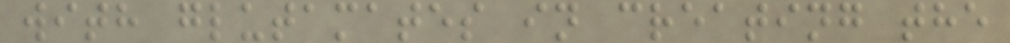with glutamates in creating the
